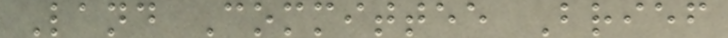Land Committee Brief
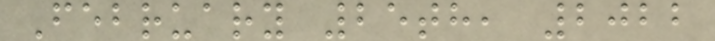February 25th, 2022
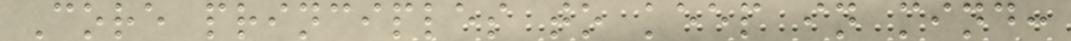Core principles to keep in mind:
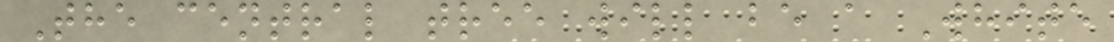The central tree will be a White
